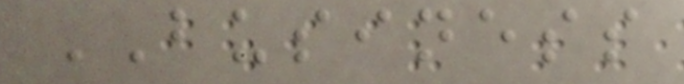BUSINESS
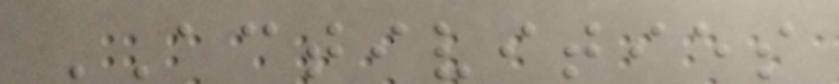ACTIVITIES
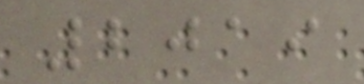2019
